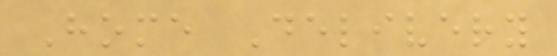Home Delivery
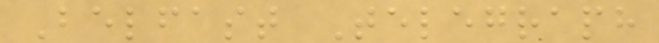Belfast Telegraph
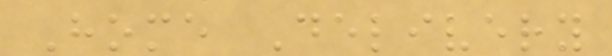Home Delivery
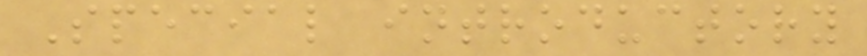Special introductory
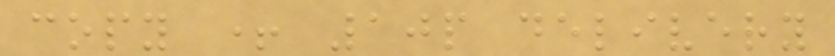copy + 10p delivery
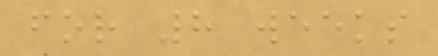for 8 weeks
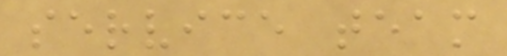service team
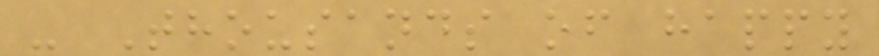- Thousands of happy
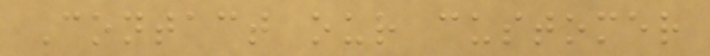Contact our customer
